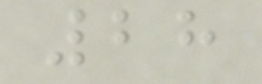28
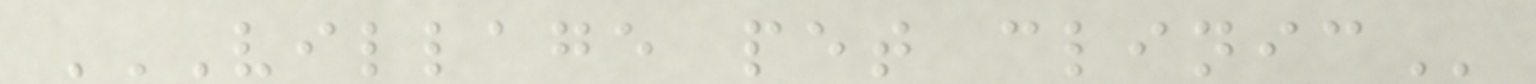VILLAGE PET CLINIC
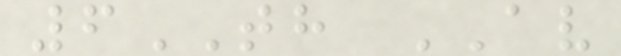6TH AV
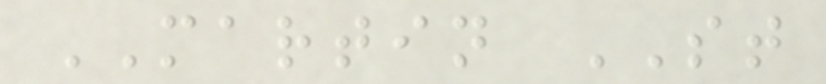MARTIN ST
